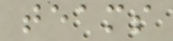teams
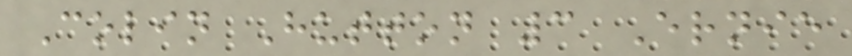Colin Hutton 3 Ernie
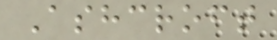Ashcroft
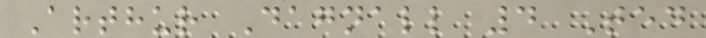Arthur Dagnall 4 Ted
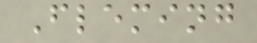Fleming
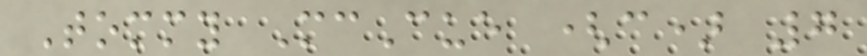Tommy McCue (c) 7
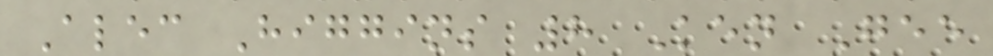Alec Higgins 8 Ken Gee
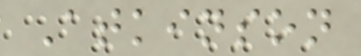Atkinson
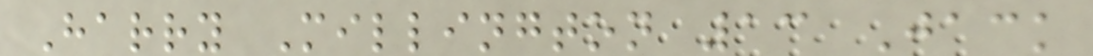Harry Millington 13 Jack
